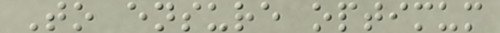To ensure optimum
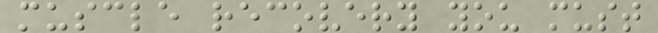muscle recovery you must
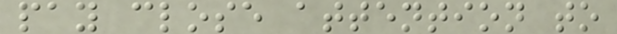pay close attention to
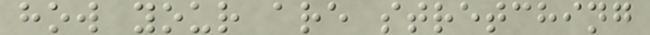how your are stretching
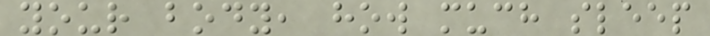your body, how much sleep
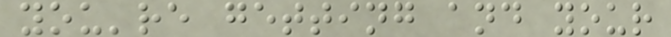you're getting and your
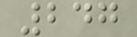247
